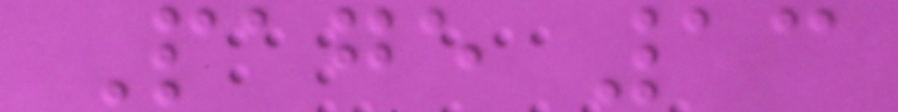Page 13
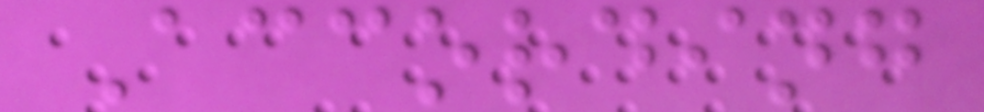According
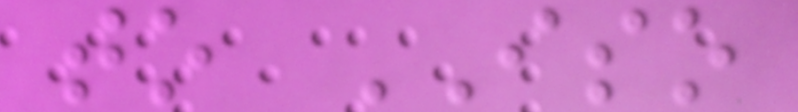to ISO
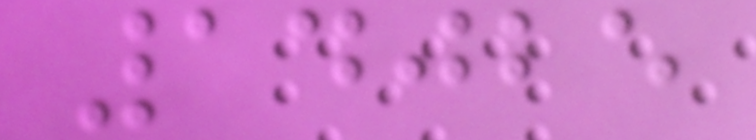14025
